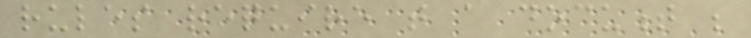rules require that a document be
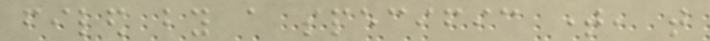filed by a specific time, that
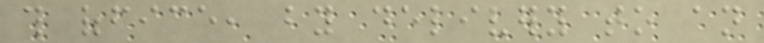this office, by delivery to an
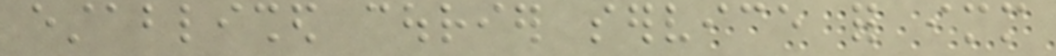established courier service for immediate
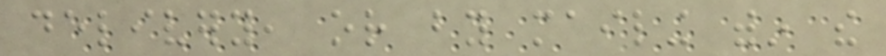delivery, or by mailing within the
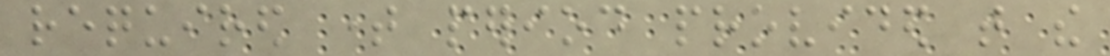required time period provided that the
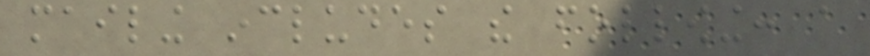mailing includes the following: a
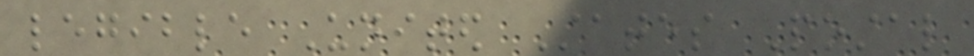legible United States Postal
